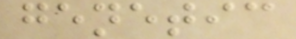genetic
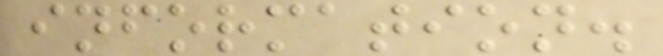information.
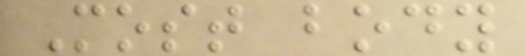Most body
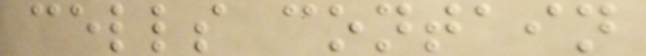cells contain
